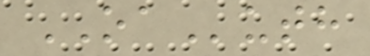OAuth
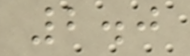2.0
